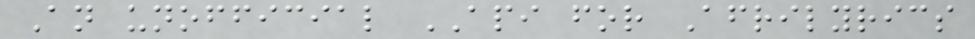An unofficial API for Afrilyrics
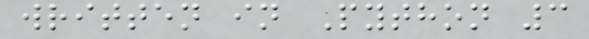written in Python 3
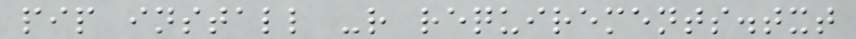pip install -r requirements.txt
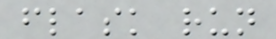flask run
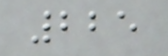225
